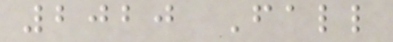2020 Fall
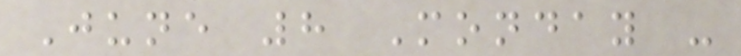June 8 Monday -
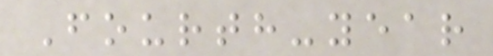Fourth-year
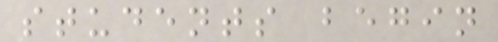students begin
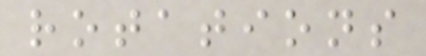rotations
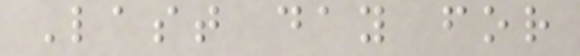Last day for
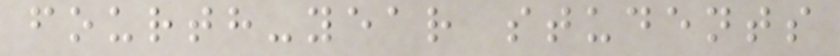fourth-year students
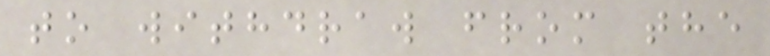to withdraw from the
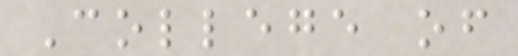College of
